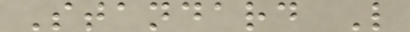Standard L
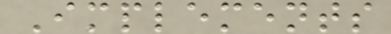Implements
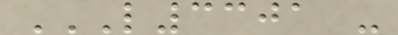L3301 -
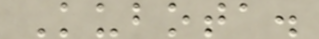Kubota.
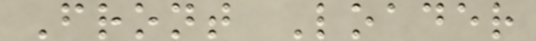Front Loader
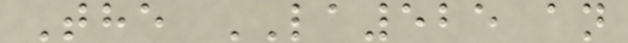The LA525 an
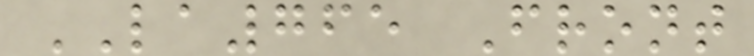LA765 Front
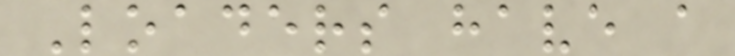Loaders have a
